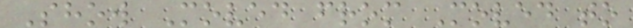Show Moved from Moved to
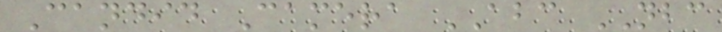Candid Camera ABC NBC
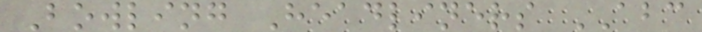Bowling Headliners ABC
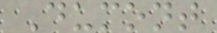Dumont
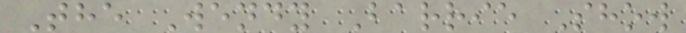The Wendy Barrie Show
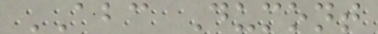ABC Dumont
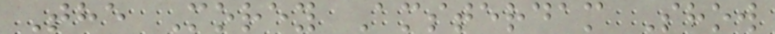The Morey Amsterdam Show
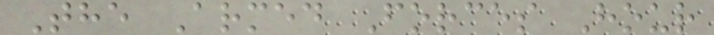The Armed Forces Hour
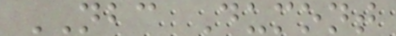NBC Dumont
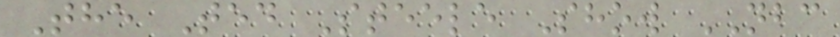The Ted Steele Show NBC
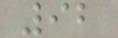92
